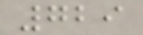729
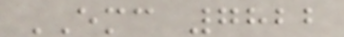EMC 7822
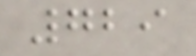729
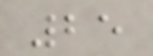25
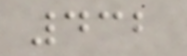432
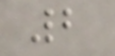2
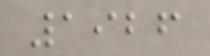1926
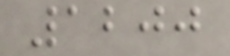1200
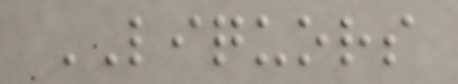LIQUORS
